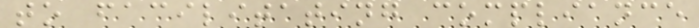to facilitating compliance
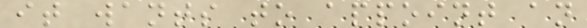it wants to appoint an
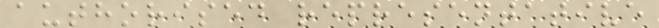authorised representative
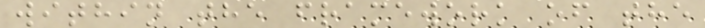within the framework of the
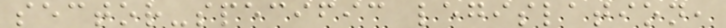sector-specific legislation,
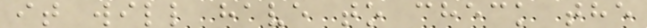it will have to check the
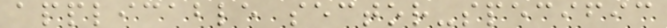applicable sector-specific
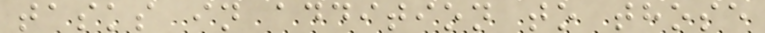tasks in addition to those
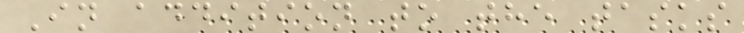In addition to the tasks
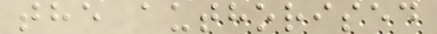the authorised
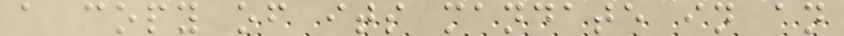a copy of its mandate in an
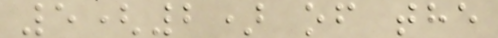5(2) of the
